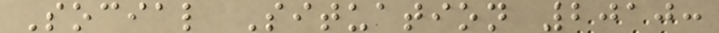Social Situation 2010:
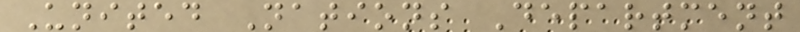United Nations Department
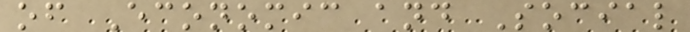of Economic and Social
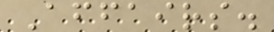Affairs.
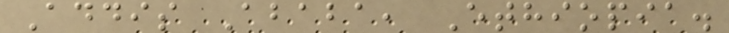Addis Ababa, Ethiopia.
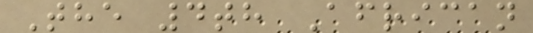The 4th African
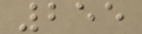255
